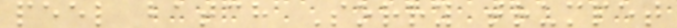peel batch Sorry trumpet
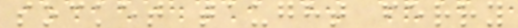socket taught ferry
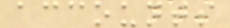accounts
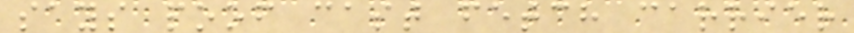says poof cast fetch carrier
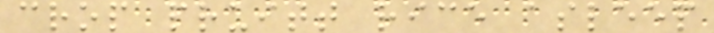crop pruitt rice asleep
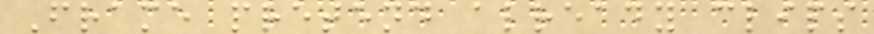Frame pretend already clips
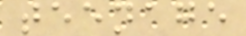teenage
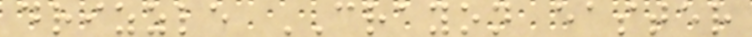drizzle CRAYON easter
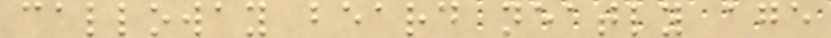calloway beard neatly age
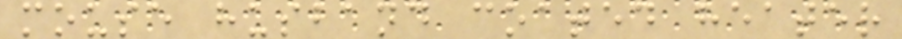mouse husband coated heater
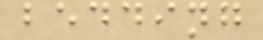bedding
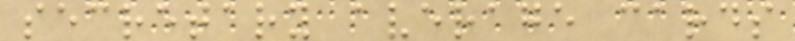secretary average cards
